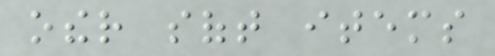other soft items
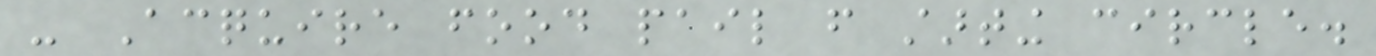- Acquire food pail from starting circle.
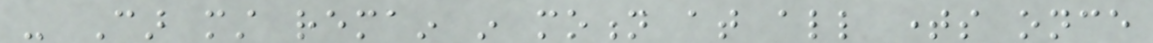- Car must remain in motion at all times once
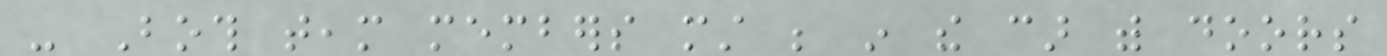- Both team members must be in the car with doors
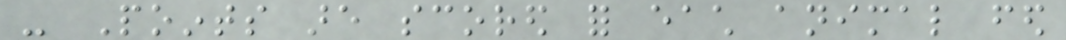- Points are scored for each animal fed
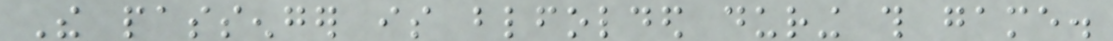The passenger is blindfolded during this game.
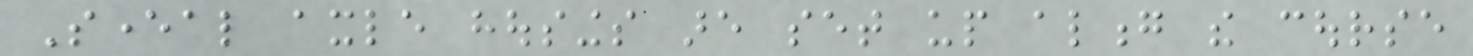Several axle housings are set up along the course
